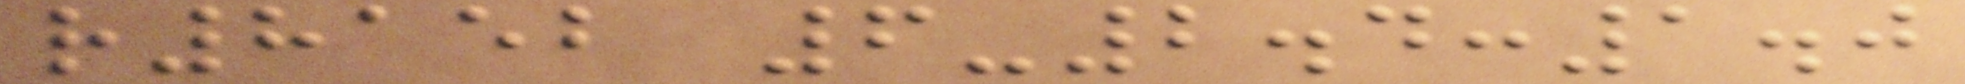r8152 6-2.4:1.0
